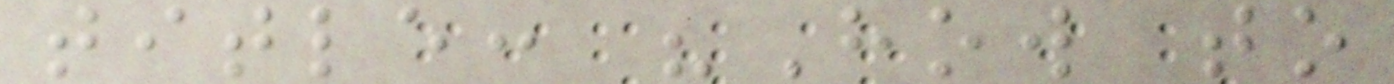title: "How to
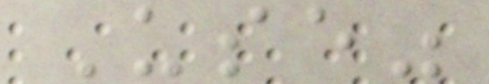Use"
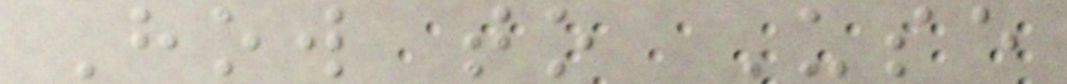How to Use
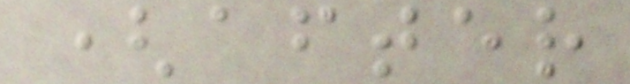(after
